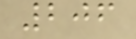206
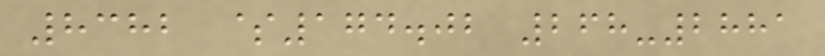8382 $174.02 268-2881
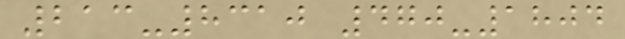213-8310 470-1804
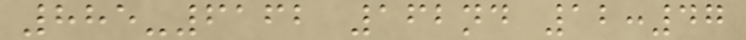885-6162 162nd 12:47
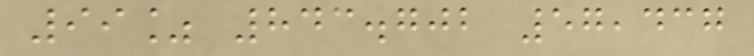99% 843.702 57,437
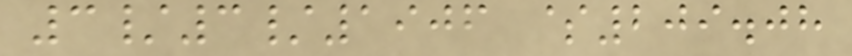3/3/1906 $209.08
